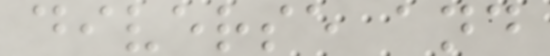diverse and
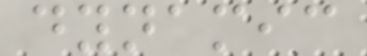dynamic
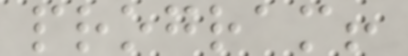program!
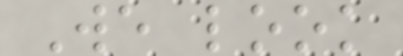We look
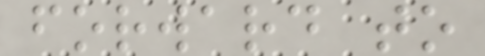forward to
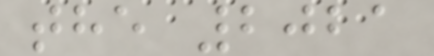the 2021
